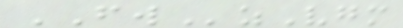FWzVgm
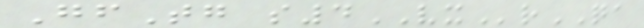GfTg s4VXrQA
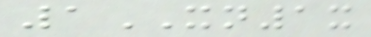1XN1x
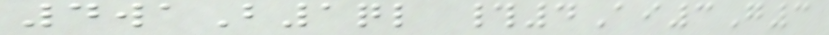4waB1ql #4Ai3G3
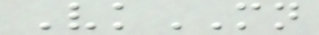VkMN
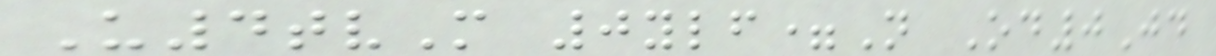U4tvM 0ylf=N Od0Jd
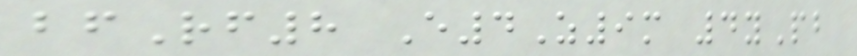bfRf8 E4Z9m 4yPb
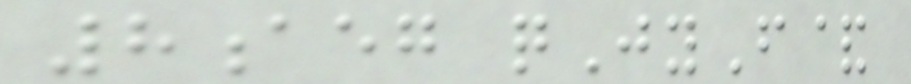8aeg qJyF&
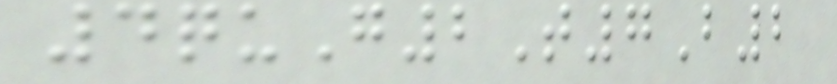4quG2T7B2
